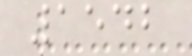1542
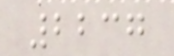2237
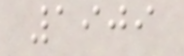1909
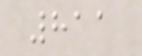811
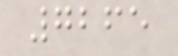7265
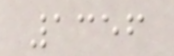1356
